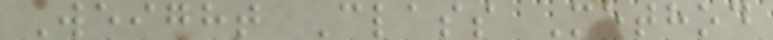Weight Class Method
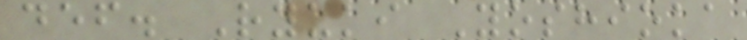def. Ryuki Yoshioka
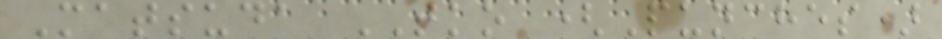Matsuda TKO (Punches)
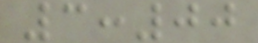3:00
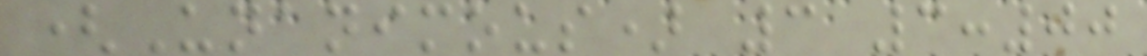(Unanimous) 3 3:00
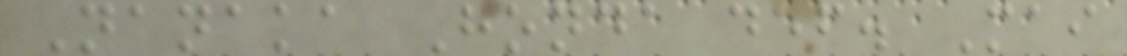Nanaka Honda def. Mai
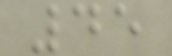45
